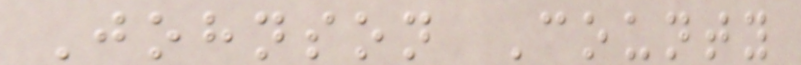Johnson County
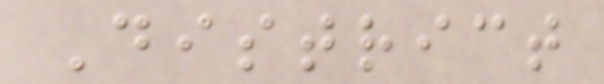District
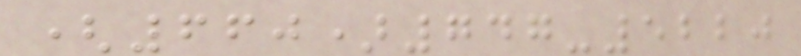(660)747-5220
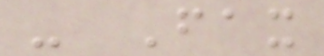- Fax
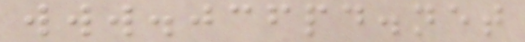www.jcfpd.net
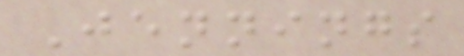Jennings
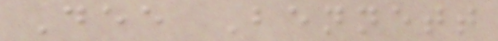Dee Bennett
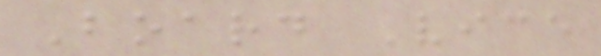Board Vice
